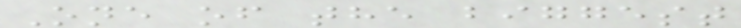One of the biggest
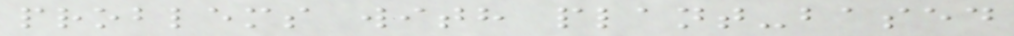problems with plant-based
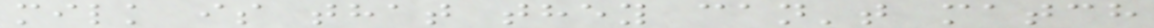milk is that they can't match
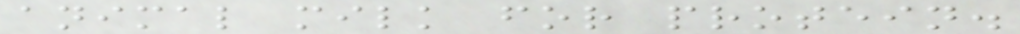animal milk for protein.
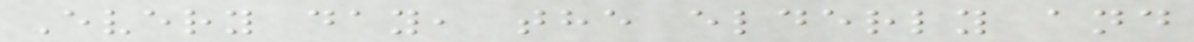Every day, the elderly and
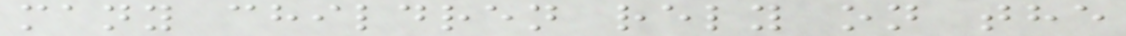many children rely on the
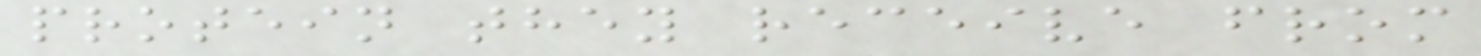protein they receive from
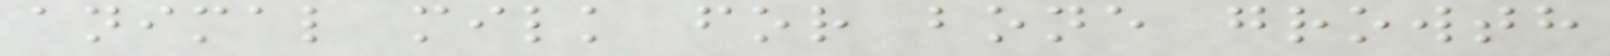animal milk for bone growth
